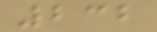232
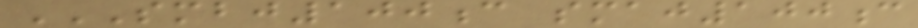SMBJ100C SMAJ100C
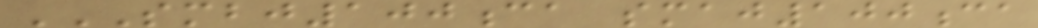SMBJ100CA SMAJ100CA
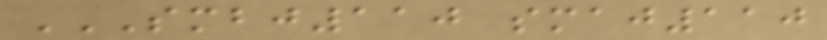SMBJ110 SMAJ110
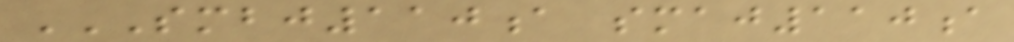SMBJ110A SMAJ110A
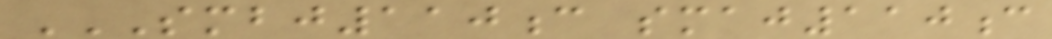SMBJ110C SMAJ110C
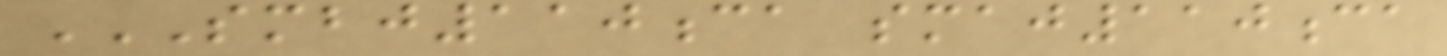SMBJ110CA SMAJ110CA
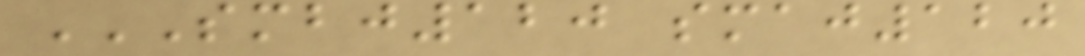SMBJ120 SMAJ120
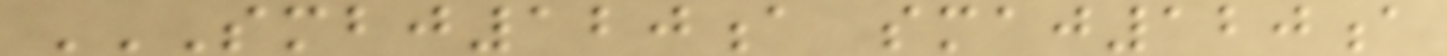SMBJ120A SMAJ120A
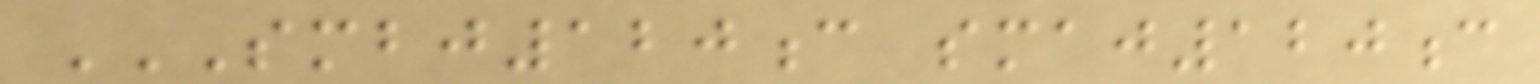SMBJ120C SMAJ120C
